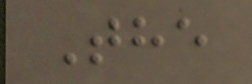The
